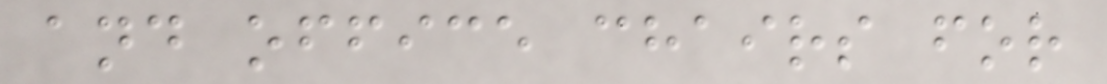and office chairs for
